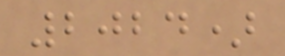2024)
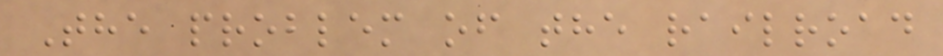The problem of the railroad
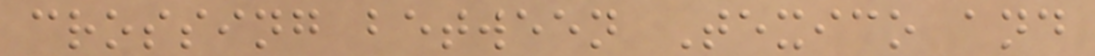crossing between Texico and
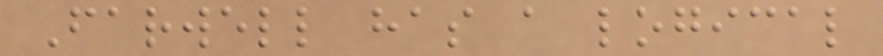Farwell has a logical
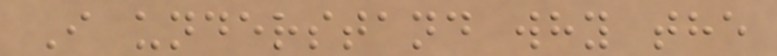I understand why the
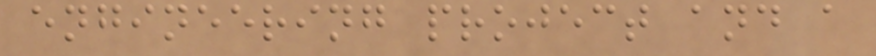engineering project and a
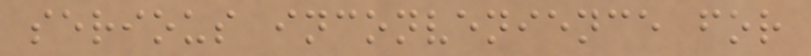serious inconvenience for
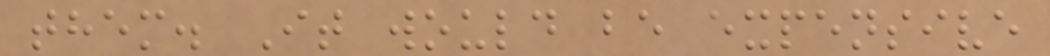them. It would be expensive
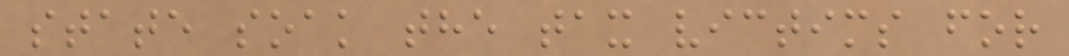state soak the tax victims for
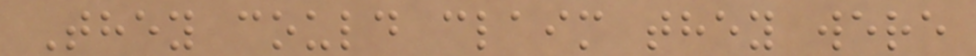They could claim they were
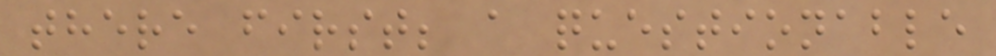there first; a questionable
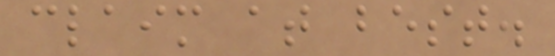claim at best.
